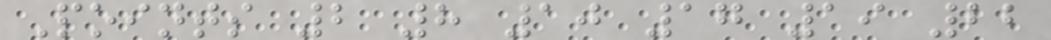Points 2 8 10 17 19 22
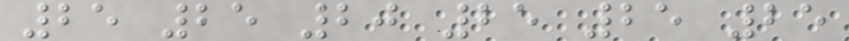25 25 20 25 25 25
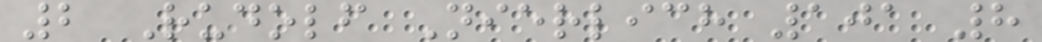2 Rudolf Nierlich 101 8
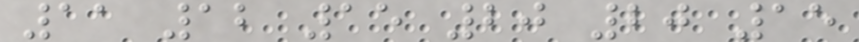11 12 15 20 20 15
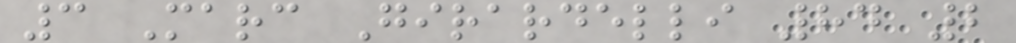3 Marc Girardelli 84 2
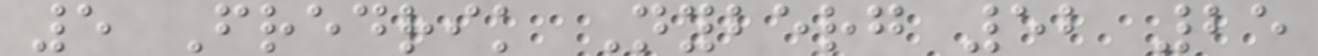5 Fredrik Nyberg 52 25
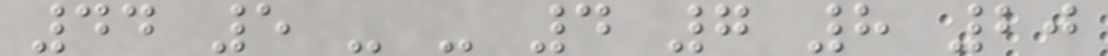44 5 - - 4 7 8 20
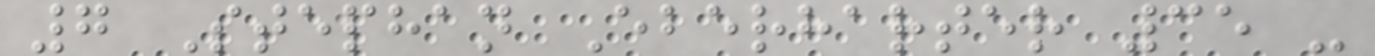7 Stephan Eberharter 35 -
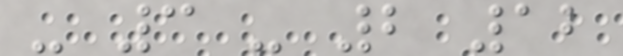- 3 - 2 12
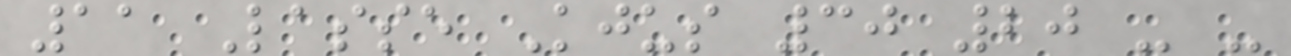11 Lasse Kjus 30 20 - -
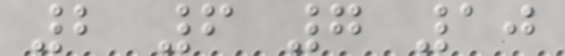2 6 7 10
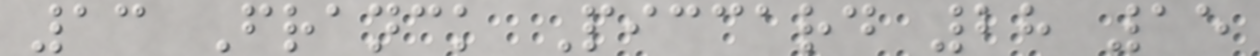13 Franck Piccard 28 15
